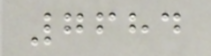7684
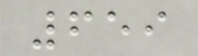659
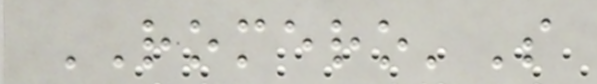ROMERO'S
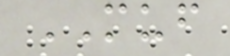MUF
